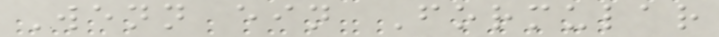Wenn ein Formular
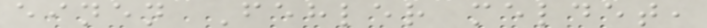einen Fehler meldet,
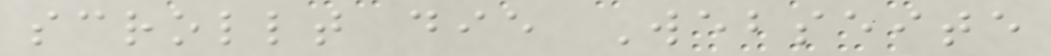scrollt die Webseite
